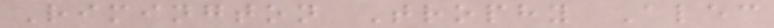Rimington Trophy Alec
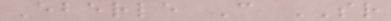Eberle C SR
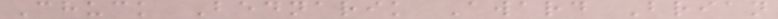Chuck Bednarik Award Brian
